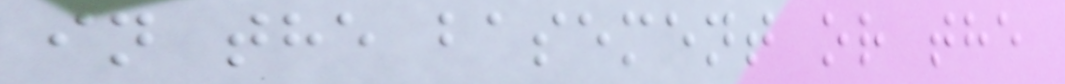in the basement or the
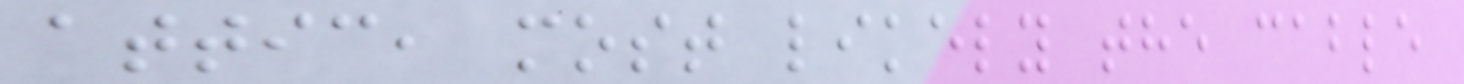attic, most likely the cable
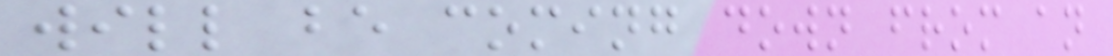will be coming down from an
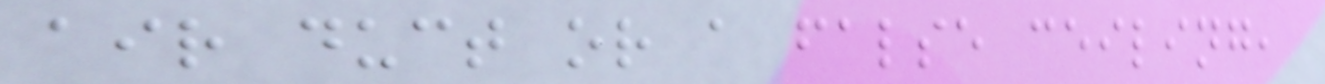air duct or a false ceiling,
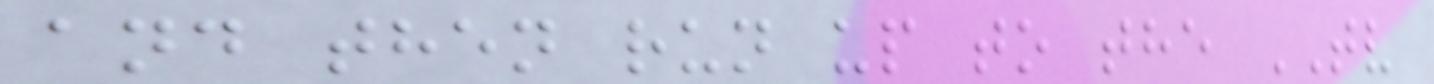and then run up to the TV
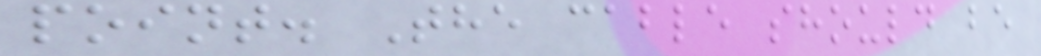point. The cable should be
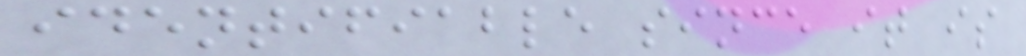identifiable since it is
